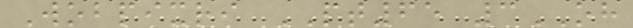Wobpixri PT65 3OH
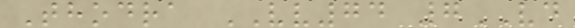Thodra VV74 7VD
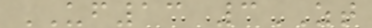UF13 3ZT
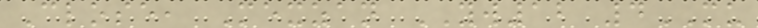Close, Mexzan YW12 4MU
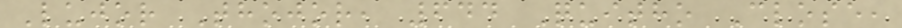Lujor Thojor, 644 Quitho Close,
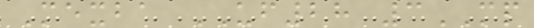Mexba UF28 3MP
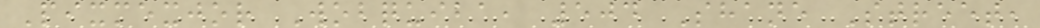Pixmexjor Wobquiba, 504 Shane Street,
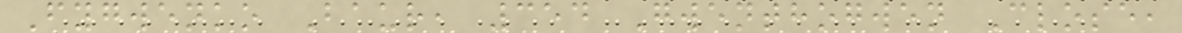Fygwenko Baur, 354 Gwenthogwen Close,
